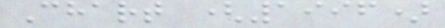Chart (1996)
